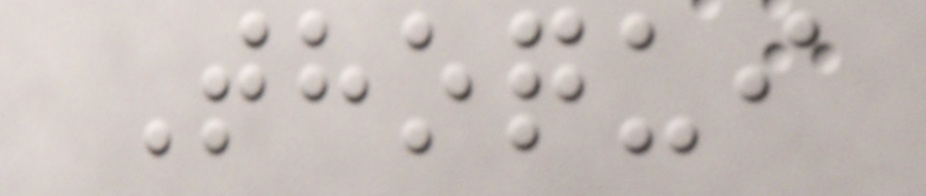Thoqui
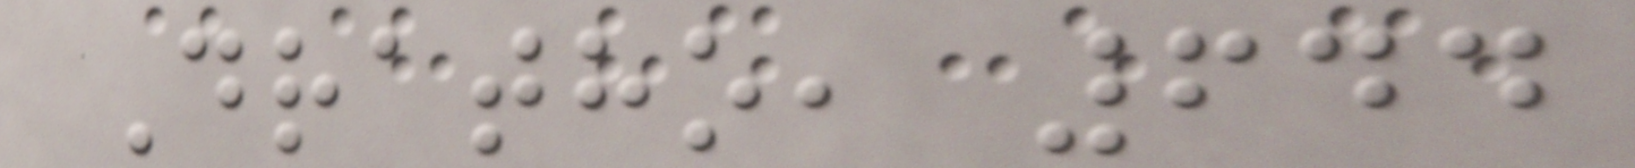Dratho, 644
